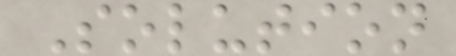Solution
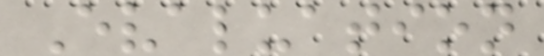Evaluation
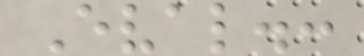Eval.:
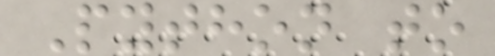Python to
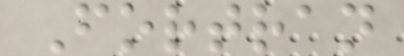Fortran
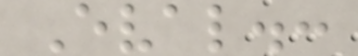Eval.:
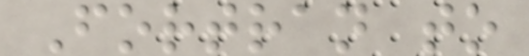Fortran to
